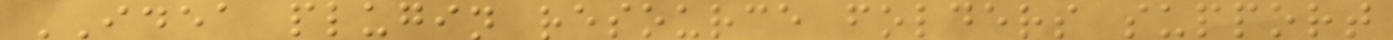IDEA plugin resource folders support
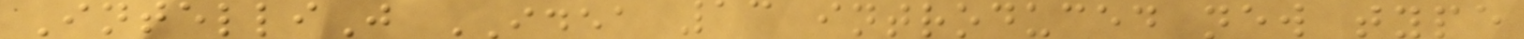IntelliJ IDEA 13 introduced new type
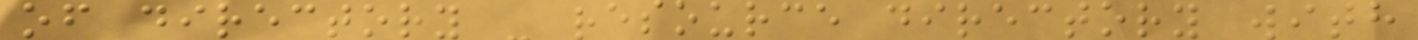of directory - resource directory with
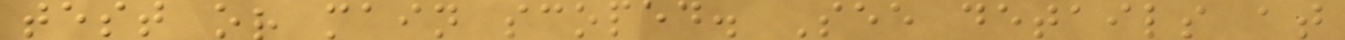test or main scoped. See details at
